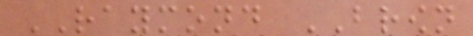RAYMOND BROWN
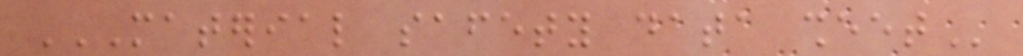MATERIAL SAFETY DATA SHEET
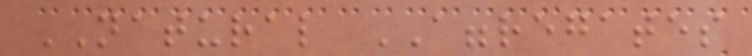NATURAL AGGREGATES
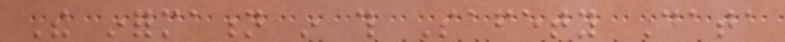The information in this Safety Data
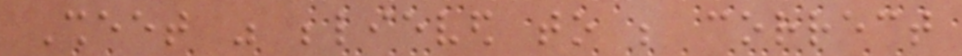Sheet was believed to be correct
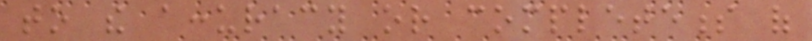to the accuracy or completeness of
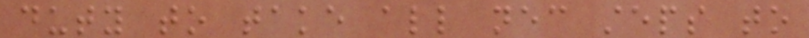duty to take all necessary steps to
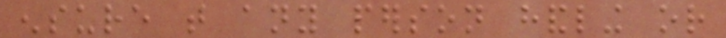ensure that any person handling or
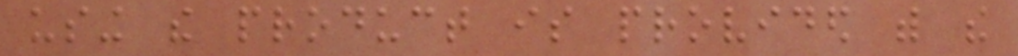using the product is provided with the
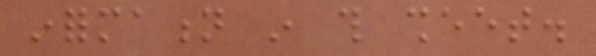information in this sheet.
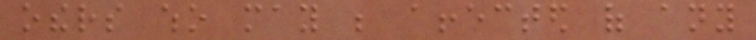others who may be affected of any
